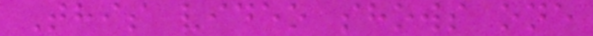This video shows one
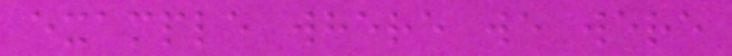example where we were
